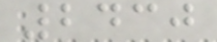2430
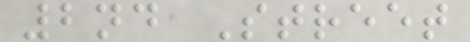2nd Street
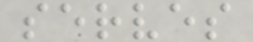serves
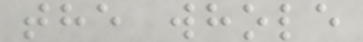the whole
